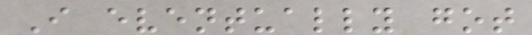I eventually got
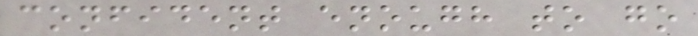confident enough to go
